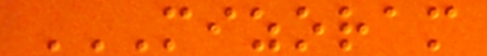MIZORAM
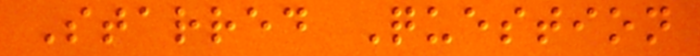Starred Question
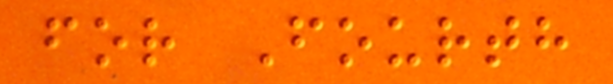for Fourth
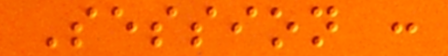Session :
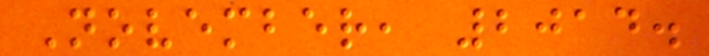November, 2014.
